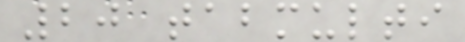20 tabmulti
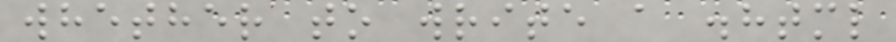whether to write a .html
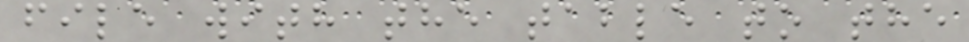file with the table to the
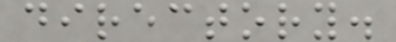directory.
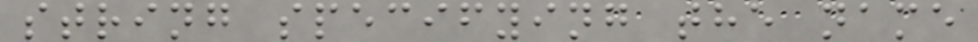string specifying the name
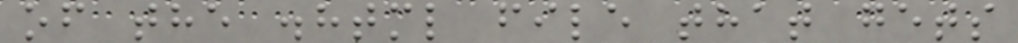of the .html file that gets
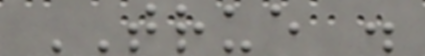TRUE .
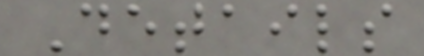Details
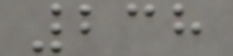238
